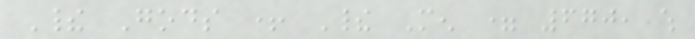Their Gods + Their Men = 670, which
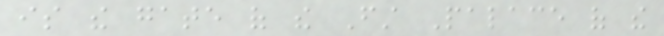is the gate of the First Palace of the
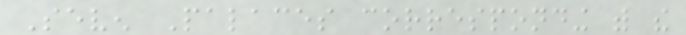Seven Palaces corresponding with the
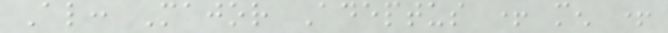Also: Major Adeptus + men +
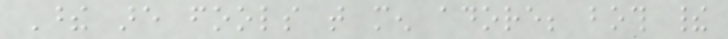These are fools that men adore; both their
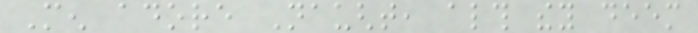Men adore Naught, although they deem
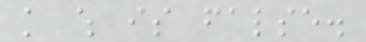knowledge which is false.
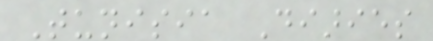Tunisia Diaries
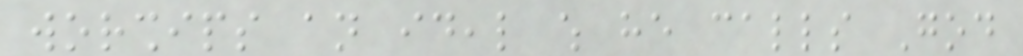worships an ideal which he calls God
